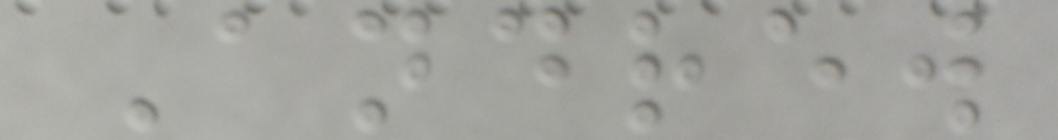Andrew
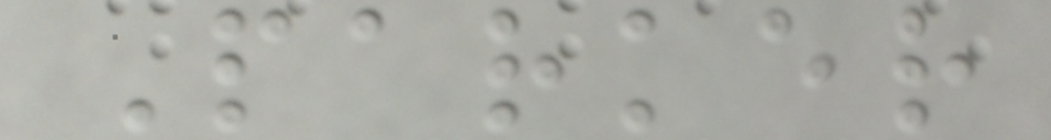Parker
